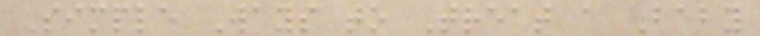Simple Ways to Treat a Baby
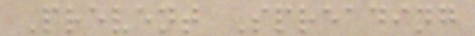Prevent Spreading
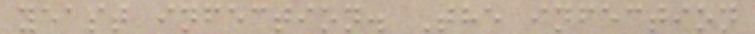yeast infection. The infection
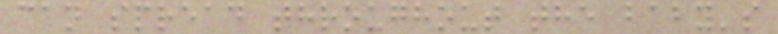can spread throughout the baby's
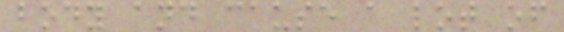body and cause a lot of
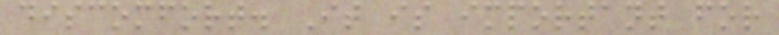discomfort. It is important for
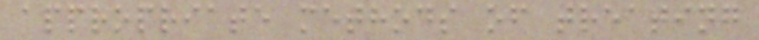appropriate methods of treating
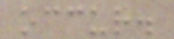occur.
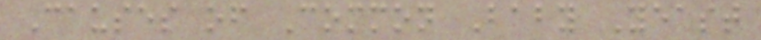Causes of Common Baby Yeast
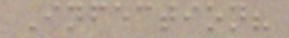Infection?
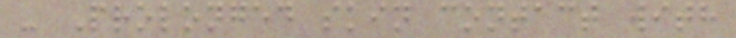- Prolonged skin contact with
